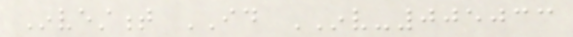Investment ID INV-005033
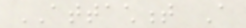ATTACHMENT A
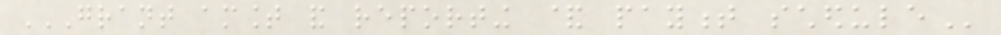GRANT AMOUNT AND REPORTING & PAYMENT SCHEDULE
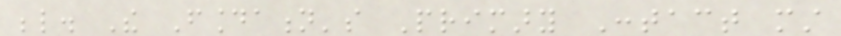below. The Foundation's Primary Contact must
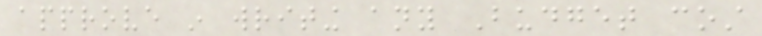approve in writing any Budget cost
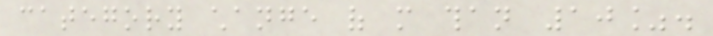category change of more than 10%.
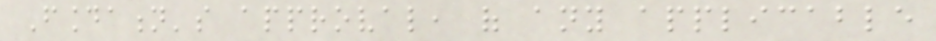Foundation's approval, of any applicable
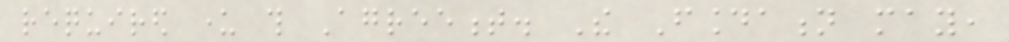required under this Agreement. The Foundation may,
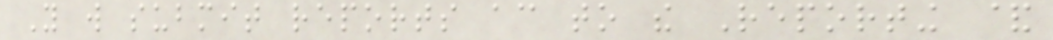You will submit reports according to the Reporting &
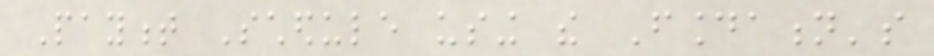Payment Schedule using the Foundation's
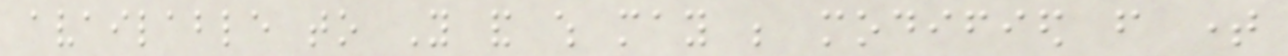available to You and which may be modified from time
